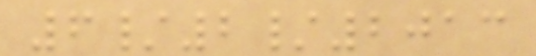6/2/2013
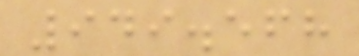949.568
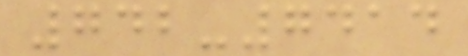742-7414
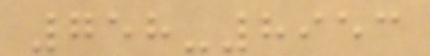758-8953
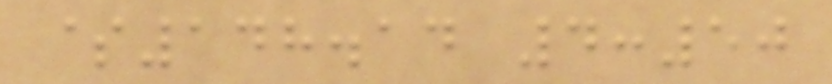$148.14 4:50
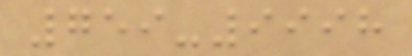759-9998
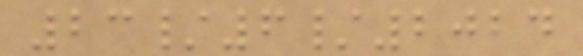23/6/2024
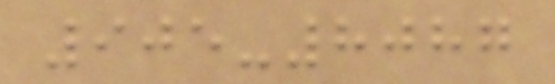905-8087
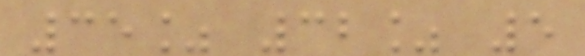35% 32% 5
